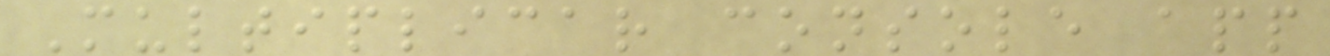Multiplicar console app
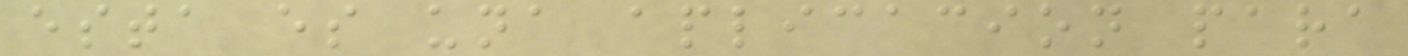esta es una aplicacion para
